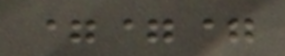===
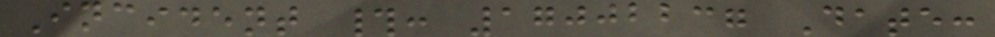Incident #: 17002237 Date:
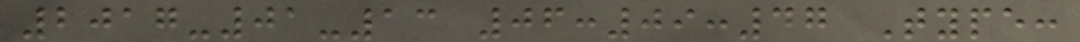2017-01-13 06:09:47 Type:
